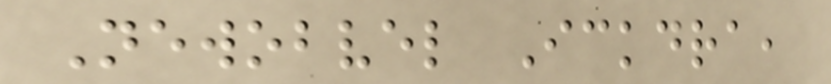Newobvel Ickdra,
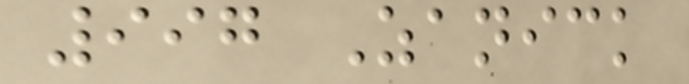997 Zanick
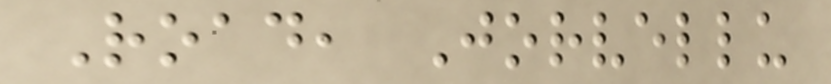Road, Jorvellu
